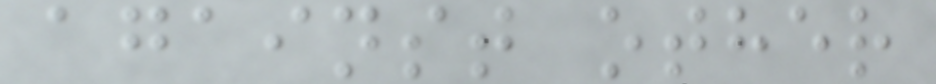against other
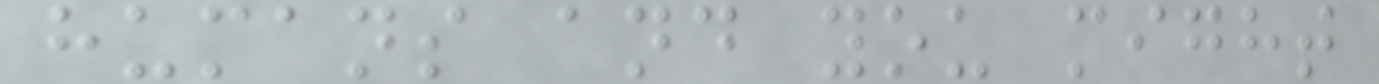humans and you might
